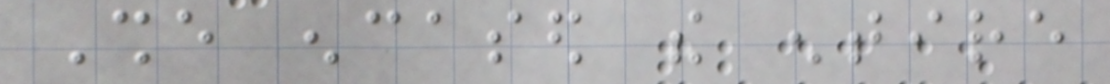She encased the entire
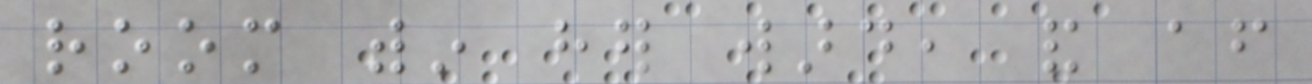room within her ward, and after
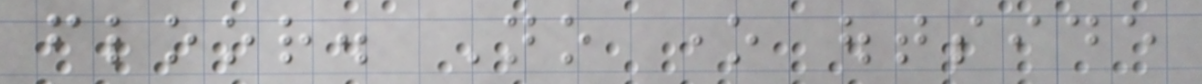floor. No one outside
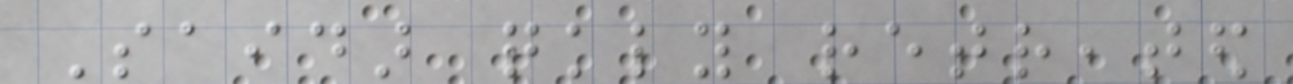Saidar quickly retreated
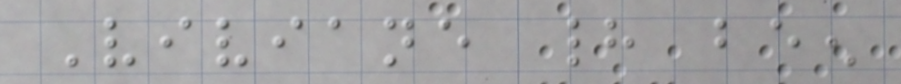Viviane had been
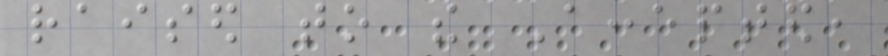raised to the Accepted,
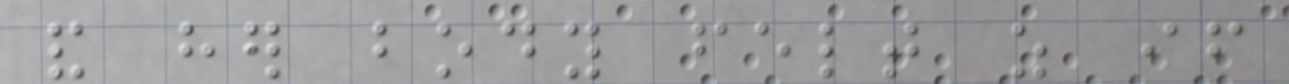and her body felt as if
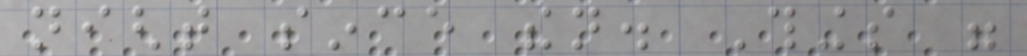night since then. Things were
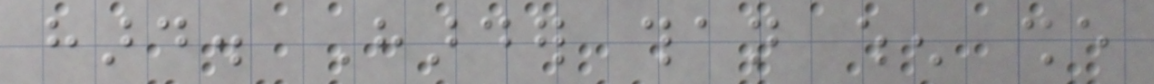hard. Harder than when she
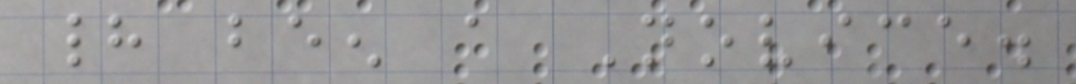had been a Novice.
